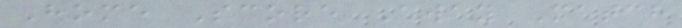Home Score Away Match
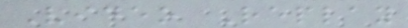Video Replay
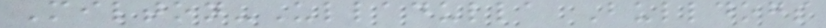Milton-Ulladulla Bulldogs
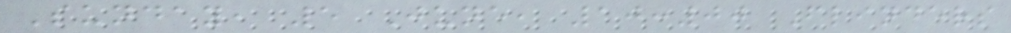Sunday, 5 June, 10:00 Flinders
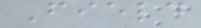Field
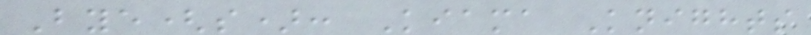Bye(s): Kiama Knights
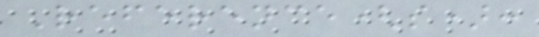Reference(s):
